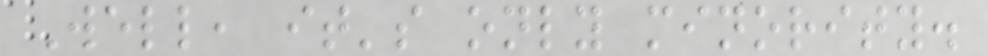Well, it's only minority.
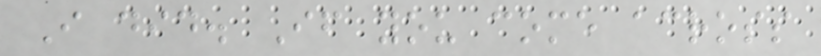I did. If you come across
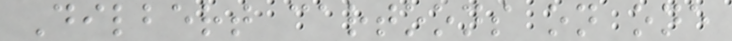Dilbert cartoons on one
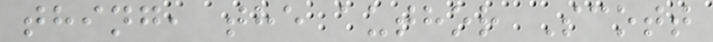thing, the author Scott
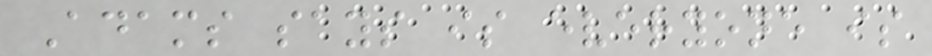Adams says is everyone is
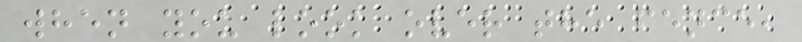when you look over the fence,
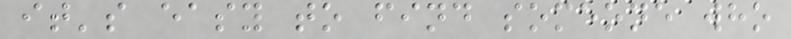it's easy to find someone who
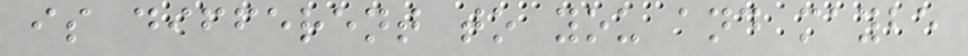is different to you and maybe
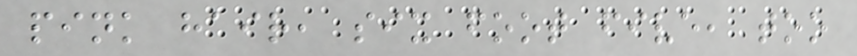pink hair, six foot five, too
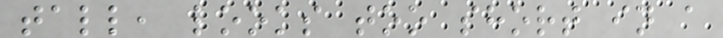tall, looks too short in a
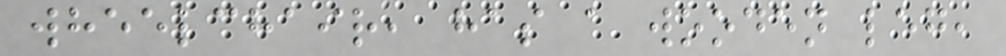wheelchair, has a wooden leg,
